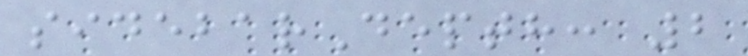sidebarDepth: 2
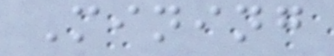Mining
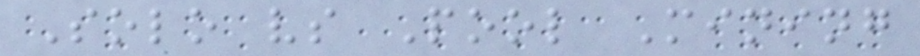Solo vs Pool Mining
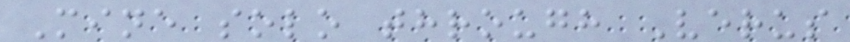Mine solo through Verus
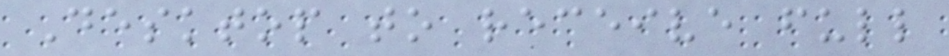Desktop to receive full
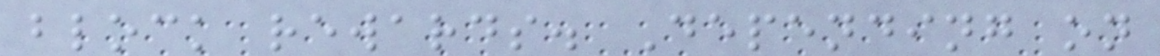block rewards. Depending on
